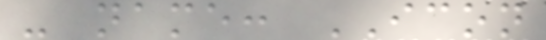- name: ICON
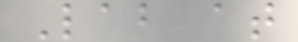Lab at
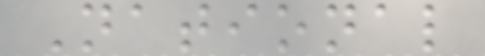National
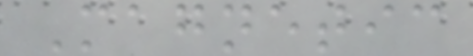Magnetic
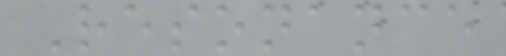Resonance
